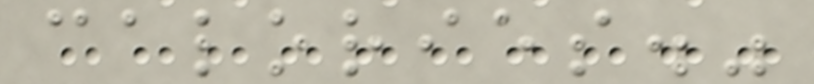calories."
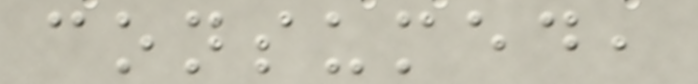consumed,
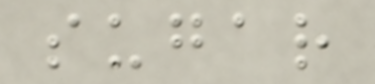sugar
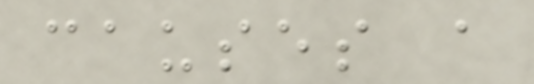causes a
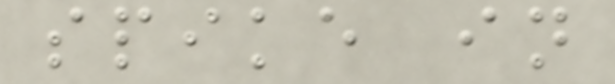spike in
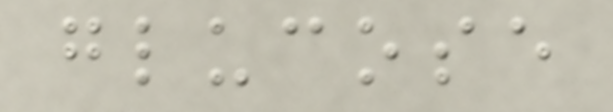glucose
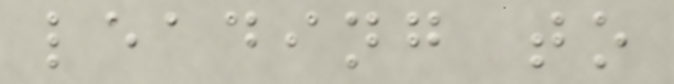leading to
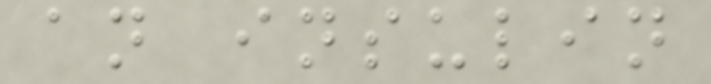an insulin
